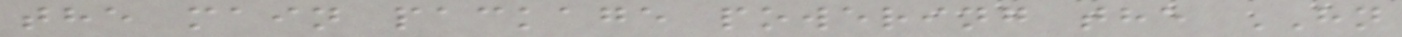the main package powering the HN
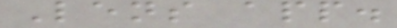Lens app.
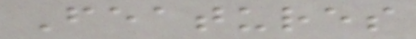Features
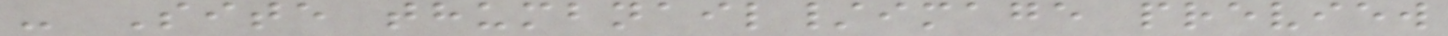- Site thumbnail/image preview
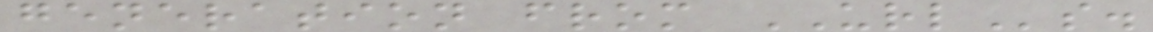generation from URLs.
